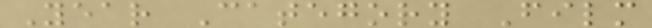Year Category Film
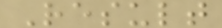Result
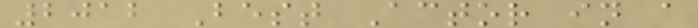2012 Best Actor in a
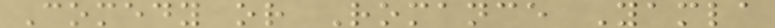Comedy or Romance Yamla
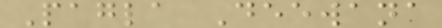Pagla Deewana
